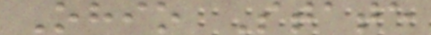Ohio State
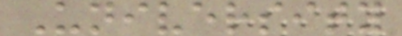University
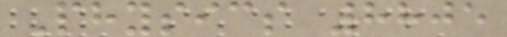Physics 8805
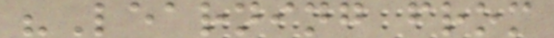"Learning from
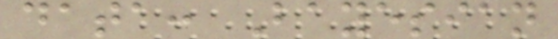data: Bayesian
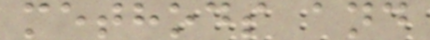methods and
